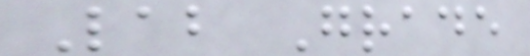Lab Grade
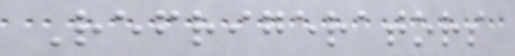Refrigerators
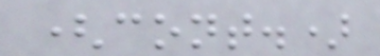(cont.)
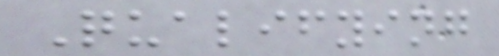Qualifying
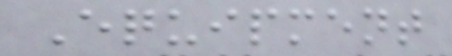Equipment
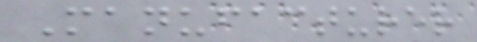Manufacturer
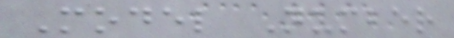Model Number
